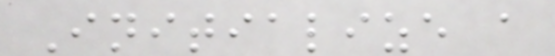Initialize a
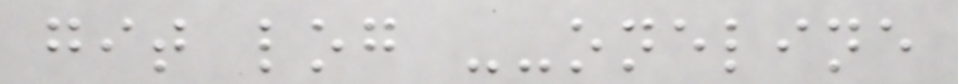git log --oneline
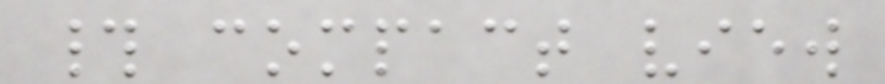# compact view
